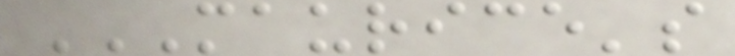MAURICE'S
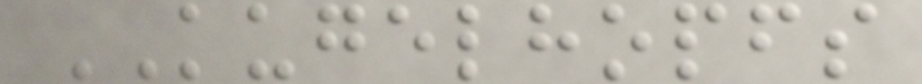KUGELHOPFS
